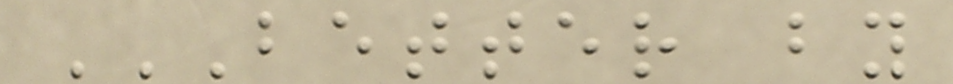BETTER BY
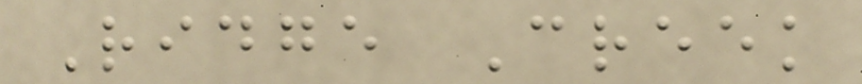Ridge Creek
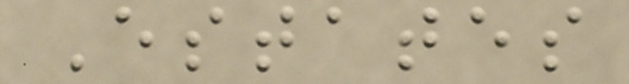Estates
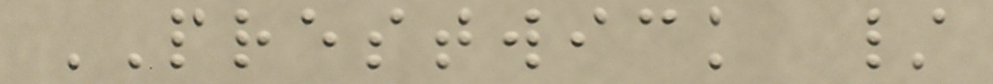PRESTWICK /
